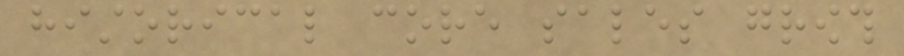historical core sales growth
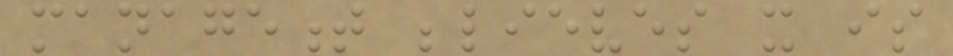management believes it is
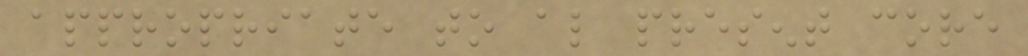appropriate to also present core
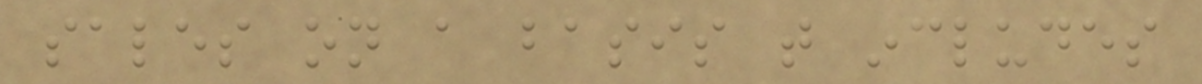sales on a basis that includes
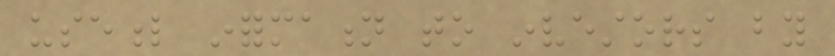useful information to investors by
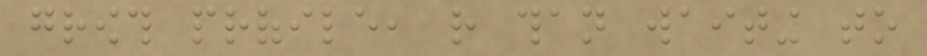growth profile, rather than waiting to
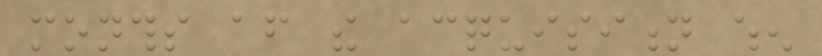months after the acquisition when
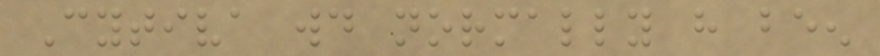Cytiva would normally have been
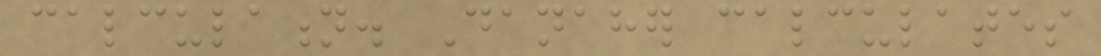calculation. Danaher calculates
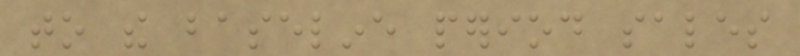to the baseline period sales
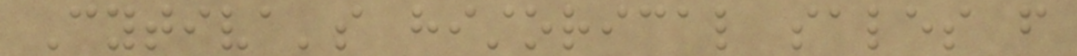Cytiva's historical sales from
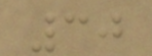30
